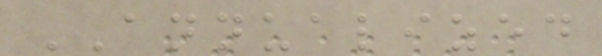ANNUALIZED
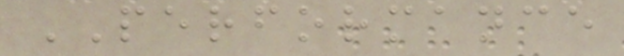PERFORMANCE
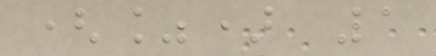(%) 1
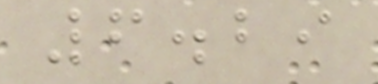6.29
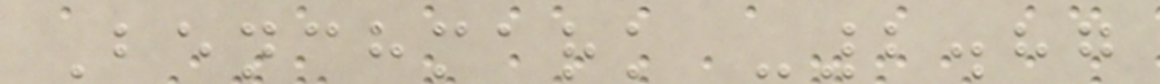Benchmark -2.87
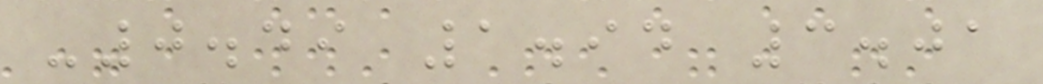-0.49 1.94 3.01
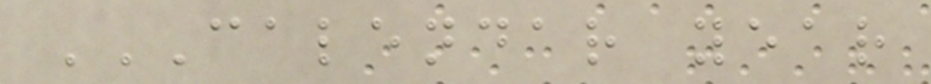CALENDAR YEAR
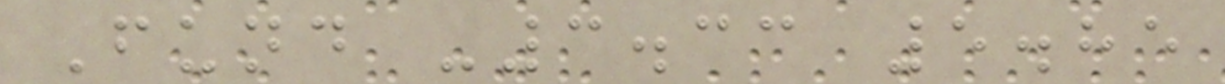Fund -3.33 5.85
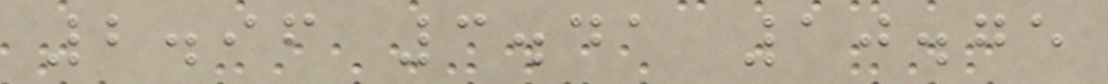2.96 3.41 10.75
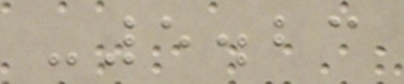-5.23
